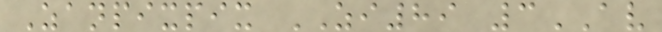Zanpixpix ZI89 3AV
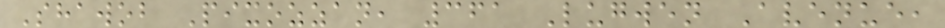Shawob Pixozzan, 361 Lugwen Avenue,
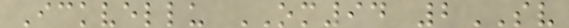Ickvellu OM94 2SV
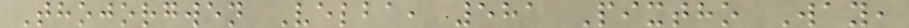Thojorgwen Velba, 581 Pixtho Way,
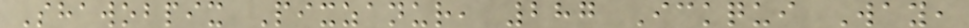Shawobpix Pixzanur, 287 Ickqui Way,
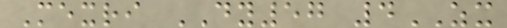Mexri DY57 4ZX
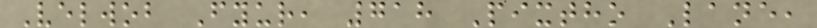Velwob Fyur, 718 Pixtho Lane,
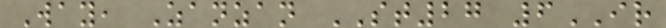Way, Zanzan ST27 6IR
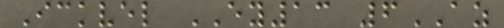Ickvel EY13 6AZ
